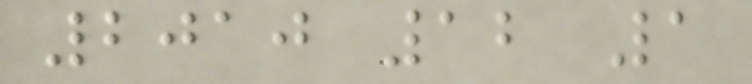2010 12 1
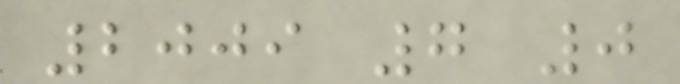2009 7 0
